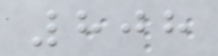808
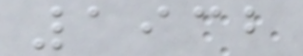1932
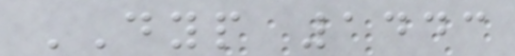DYP 1443
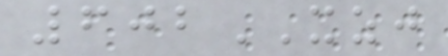602XZJ
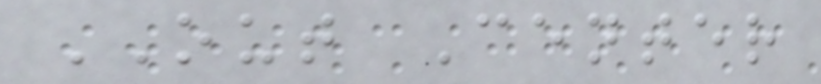OUT Center
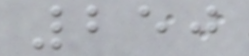250
